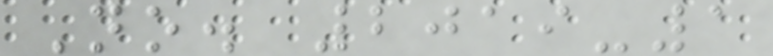No. 2019-1
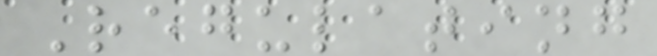Regulating
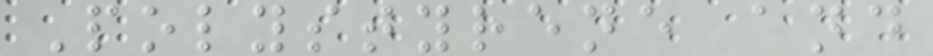Polystyrene and
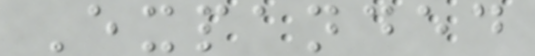Expanded
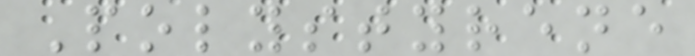Polystyrene
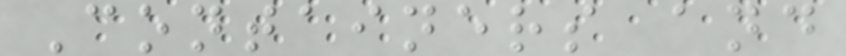Containers and
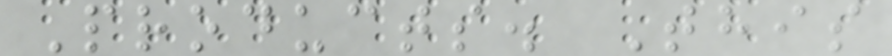Products. This
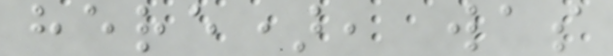here), was
